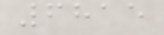6815
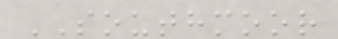SOUTHMOOR
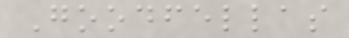Goodfellas
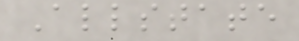Allstate
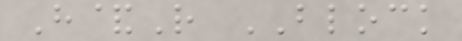H&R BLOCK
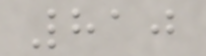810
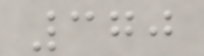370
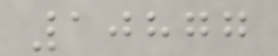10877
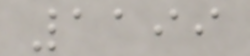1199
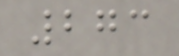273
